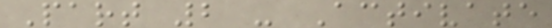Part 2 - Activate
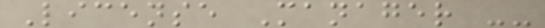License Manager --
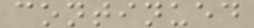continued
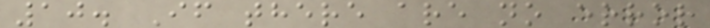10. If there are no error
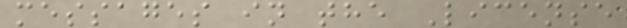messages in the License
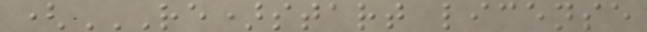(RE)START LICENSE
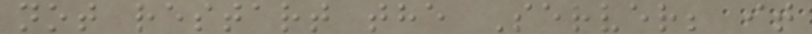not restart the Server; it
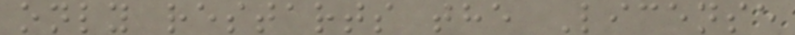only restarts the License
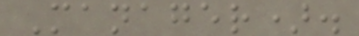Manager).
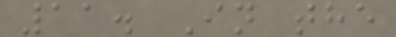11. In the
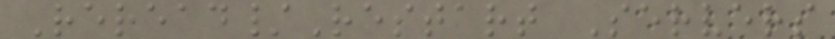Reread/Restart Servers
